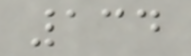134
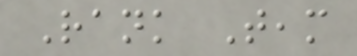Rank Team
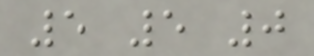5 5 0
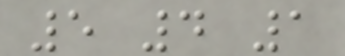5 4 1
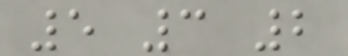5 3 2
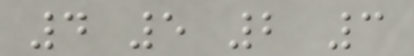4 5 2 3
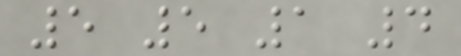5 5 1 4
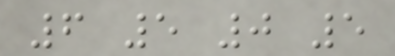6 5 0 5
